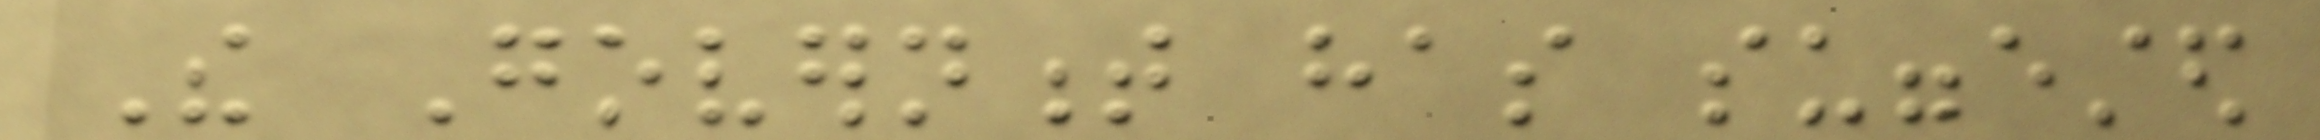The Government has suggested
